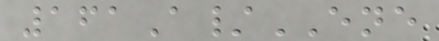161A/ENE
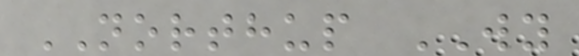NORTHUP WY
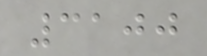3100
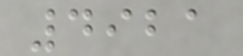4921
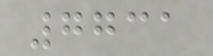7731
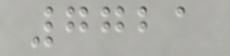7721
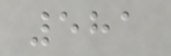581
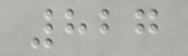827
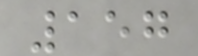157
